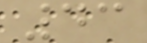43
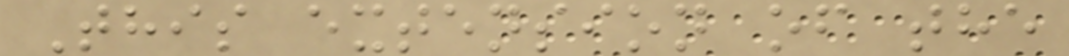This extension of the
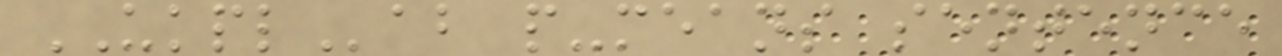UKPLab p-means sentence
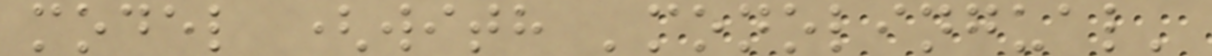model (with 'monolingual'
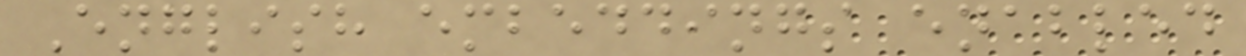English embeddings enabled
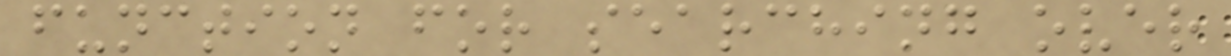function for searching over
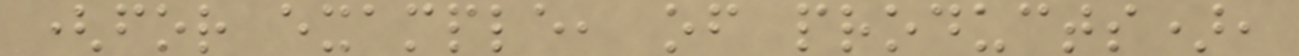(for example, of products),
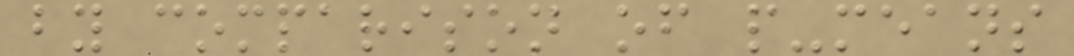by comparison of p-means
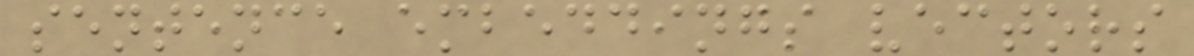sentence embeddings vectors
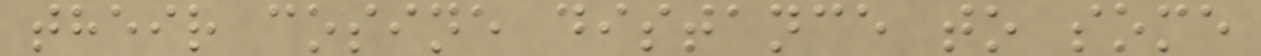their cosine distance to some
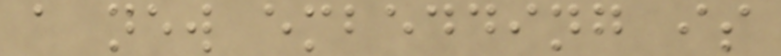a new embedding is
